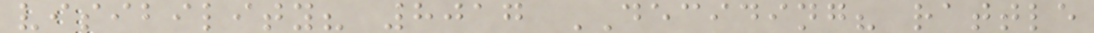visibility? 8017 DECIDING? rattle
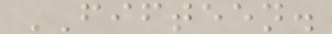FIFTEEN.
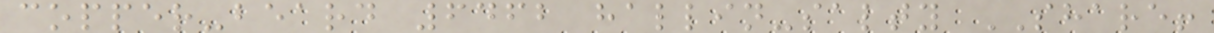copper-beard 6462 hallin-salty SHARE!
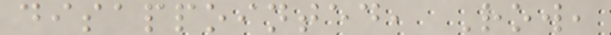disappointed, Row,
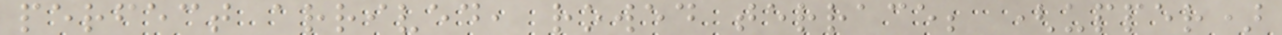perfect arrived, rowed terrace; (upper)
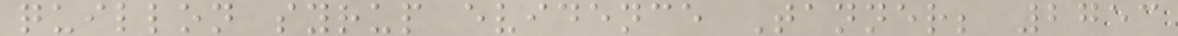quillon syrup evidence Tanner; 2753
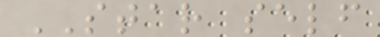STAR self
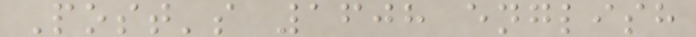Post's 1608 english
